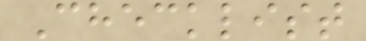Checklist
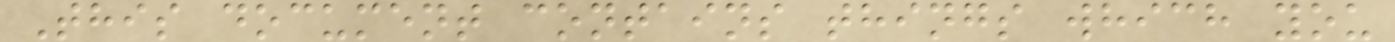This document contains things which you
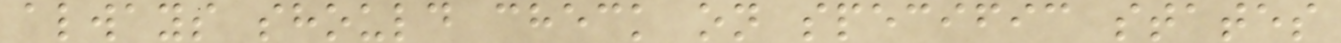always should check on specific states
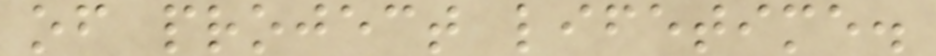of project lifetime.
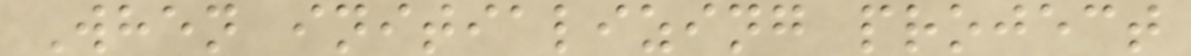When initializing project
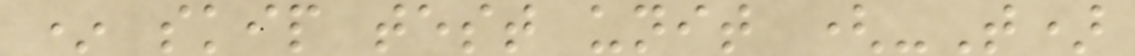* skip test unit (-T)
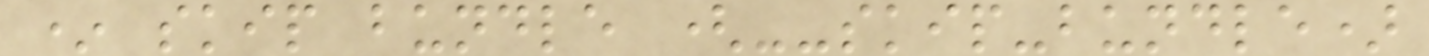* skip bundle (--skip-bundle)
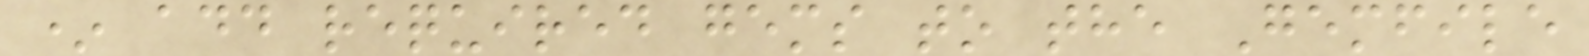* add required gems to the Gemfile
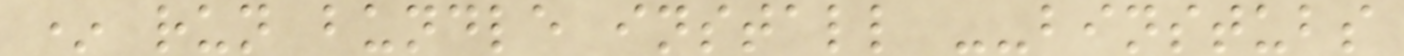* run bundle install --binstubs
